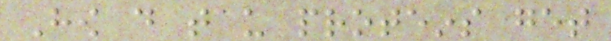How do tau proteins get
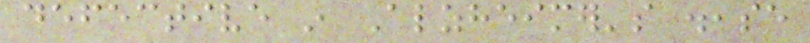defective in Alzheimer's disease
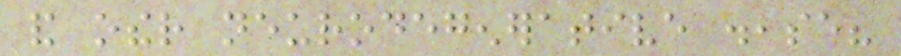and other neurodegenerative disease?
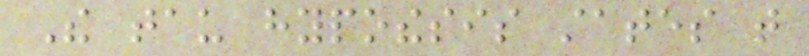The tau hypothesis states that
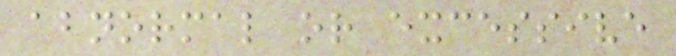abnormal or excessive
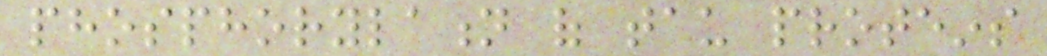phosphorylation of tau proteins
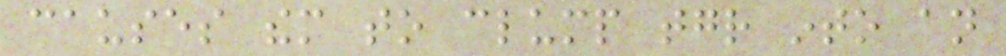causes them to clump together into an
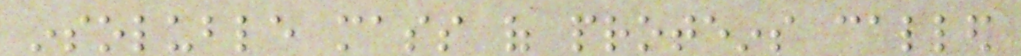insoluble mass of proteins called
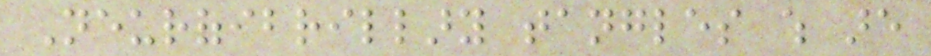Neurofibrillary tangles which are
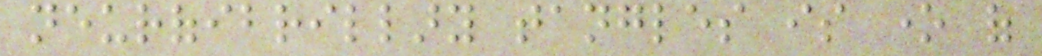neurofibrillary tangles is one of
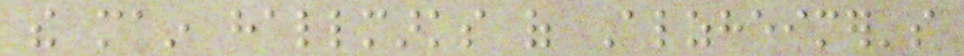the main hallmarks of Alzheimer's
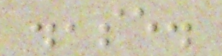disease.
